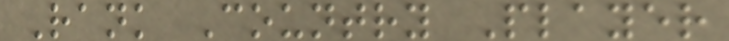Rank Country Player
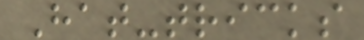Hat-tricks
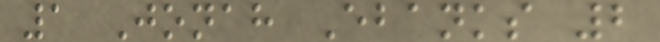1 Jonah Ebanks 2
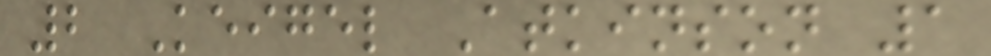2 Keigel Atkinson 1
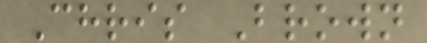Chris Brown
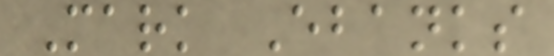Mark Ebanks
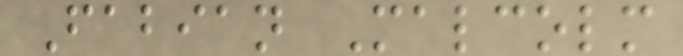Fabian Malcolm
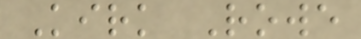Kirk Rowe
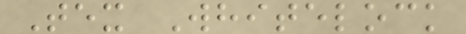Tex Whitelock
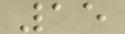15
